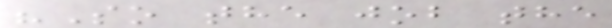"So the job the
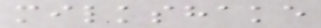milkshake
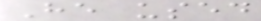He used
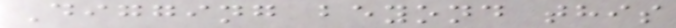Digging beyond this
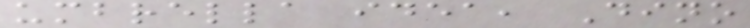umbrella idea, Dino
